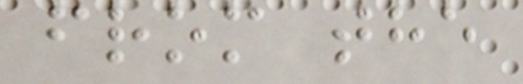from the
